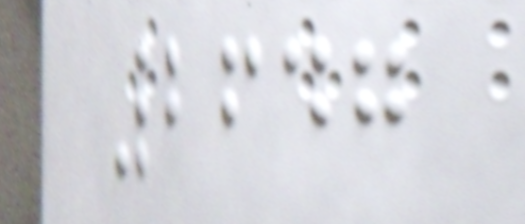2647
